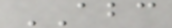ABC
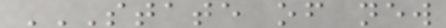STATE OF NEW
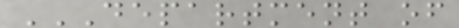DEPARTMENT OF
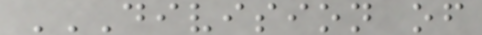DIVISION OF
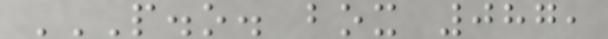P.O. BOX 087,
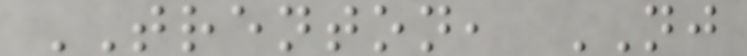TRENTON, NJ
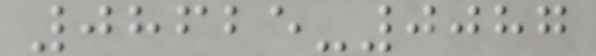08625-0087
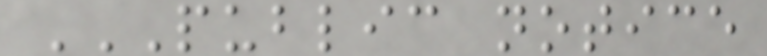PUBLIC NOTICE
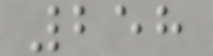258
